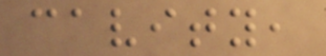cavity,
